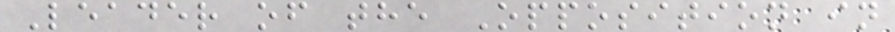Leader of the Opposition in
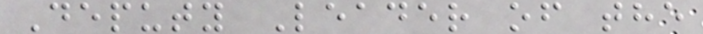Deputy Leader of the
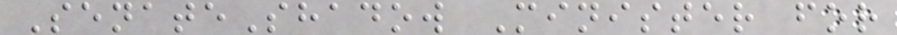SenateShadow Minister for
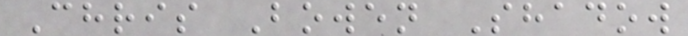Chris Bowen Shadow
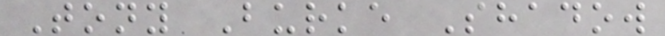Tony Burke Shadow
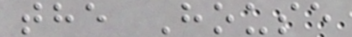the House
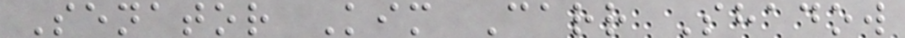Senator Kim Carr Shadow
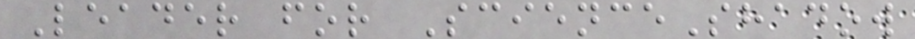Leader for ScienceShadow
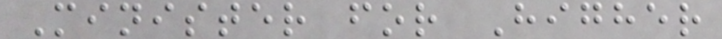Minister for Higher
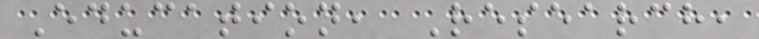Education, Research,
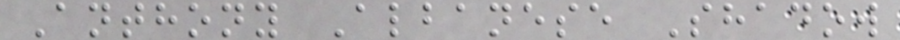Anthony Albanese Shadow
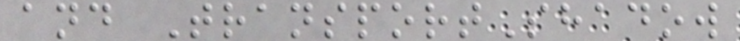and TransportShadow
